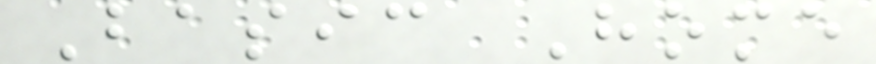Basic Home
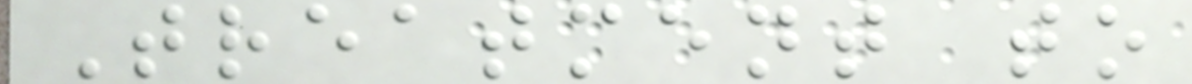Treatment to
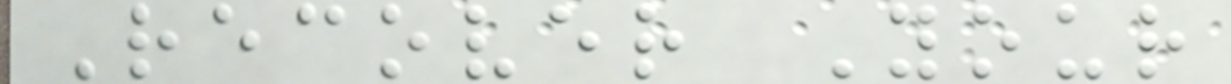Recover Your
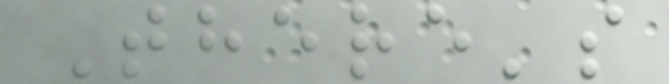There's
